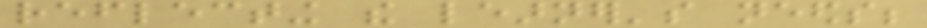reflecting the learner's needs;
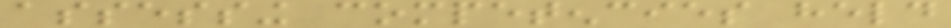assessing competencies held
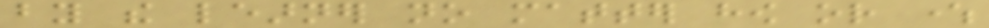by the learner no matter how or where
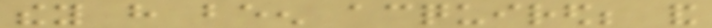they have been acquired; and
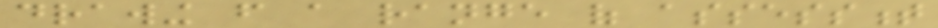drawing from a range of assessment
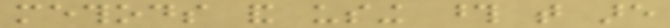methods and using those that are
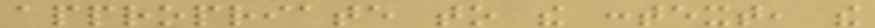appropriate to the context, the
